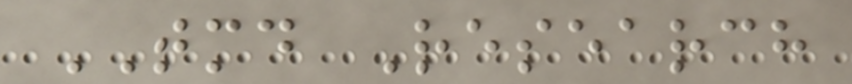TMD Research
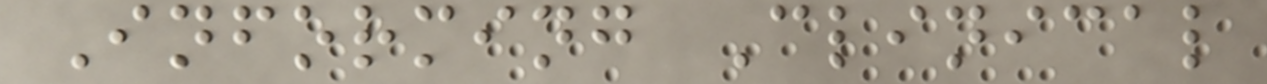Informing Clinical
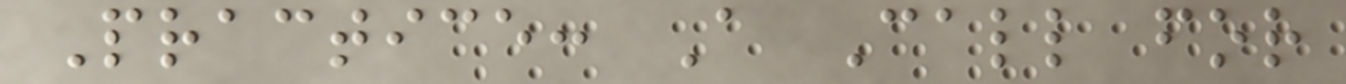Practice: A Call for
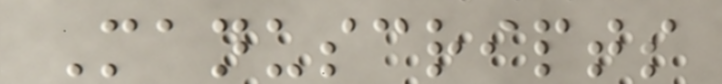Manuscripts
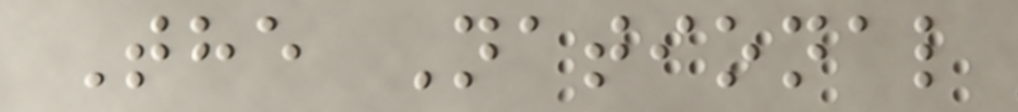The National
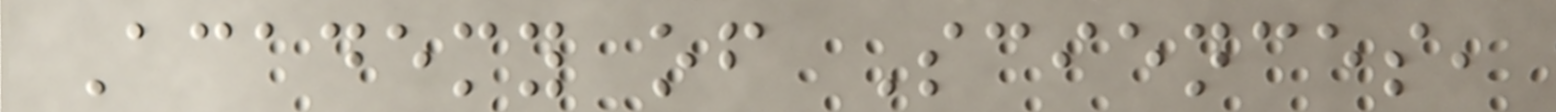Academy of Sciences,
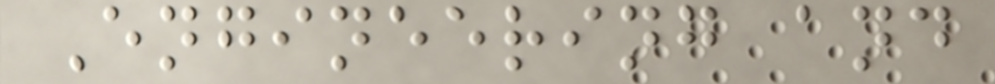Engineering and
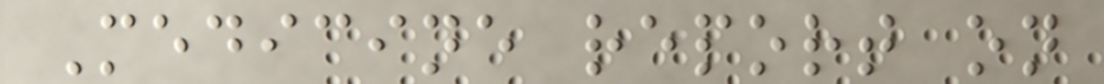Medicine report on
